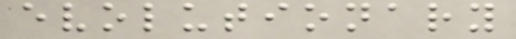evolutionary
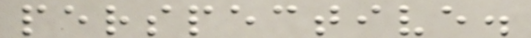perspective.
